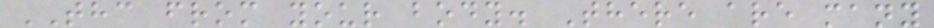THC from your body. There are many
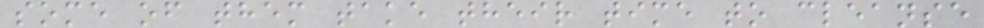some of them take their time to cleanse
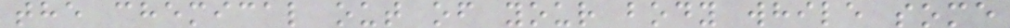the chemical out of your body while some
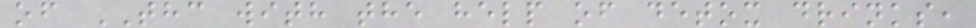of THC with the help of detox drinks,
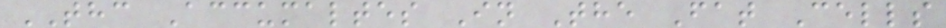THC Accumaltes In The Fat Cells
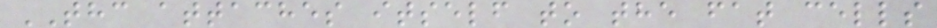THC attaches itself to the fat cells
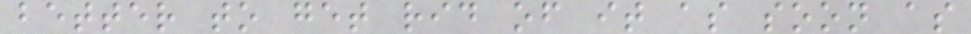better to get rid of it as soon as
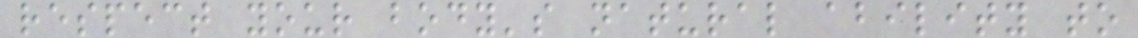respect your body's natural ability to
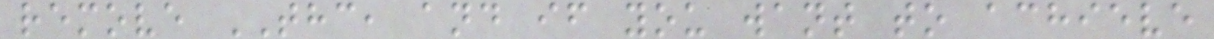remove THC, and if you want to achieve
